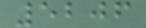5206
